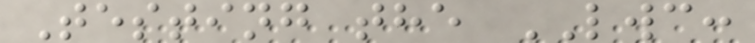Testing the LWC:
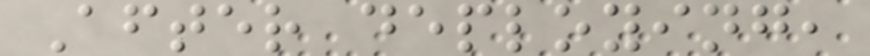After deploying,
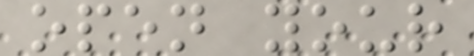open your
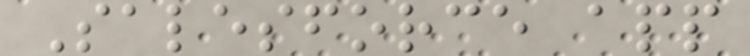Salesforce app
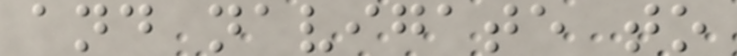and navigate to
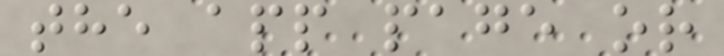the app page or
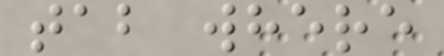tab where
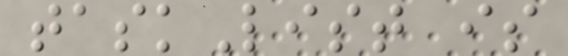taskList is
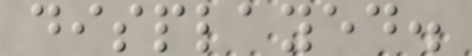displayed.
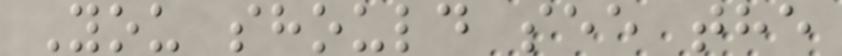You should see the
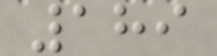189
